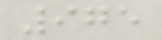975
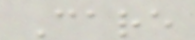Care
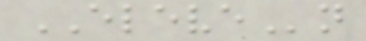ELEVEn
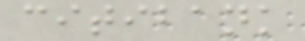citibank
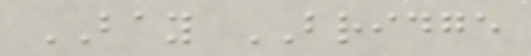BAY BRIDGE
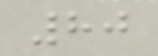80
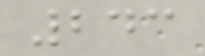243
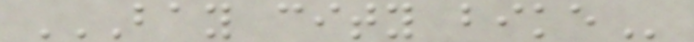BAY CITY BIKE
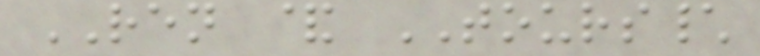REN & TOURS\
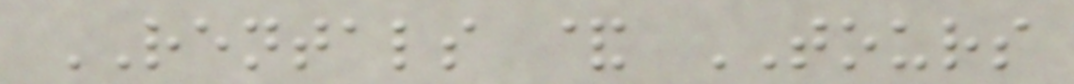RENTALS & TOURS
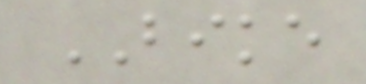BIKE
